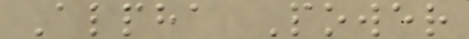Alpha Power
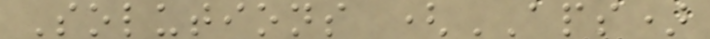Solutions (APS)
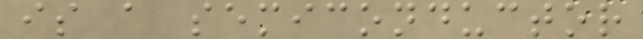is a semiconductor
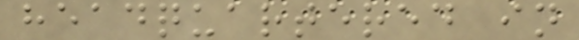headquartered in
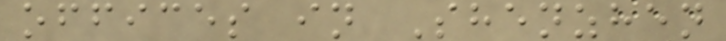offices in Shenzhen
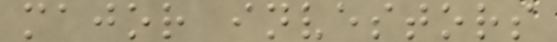major investors
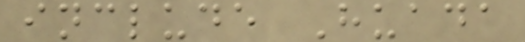include Huada
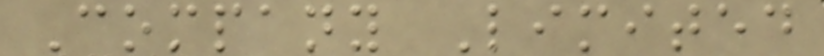Company Limited
